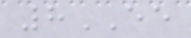8EE
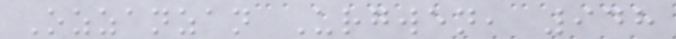Ozzanzan Urgwen, 948
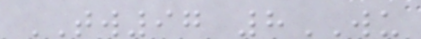TW97 8WU
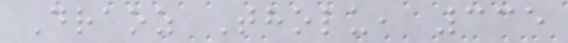Draoz Tholu, 335
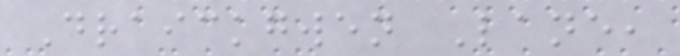Draickgwen Lane,
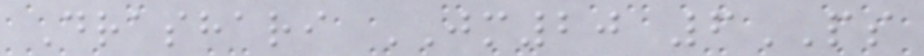Drashari JM20 6PS
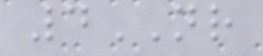4NR
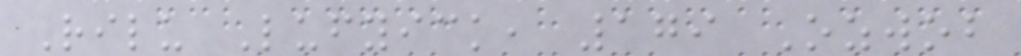Rilu Lufyick, 179 Ozwob
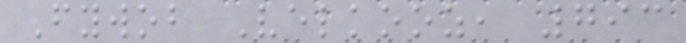Fywob Velkooz, 793
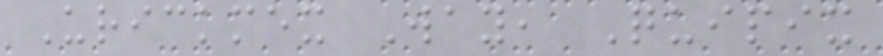Urickmex Way, Quipix
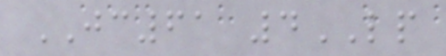JC61 4LP
